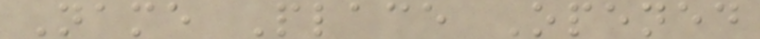Name Place Opened
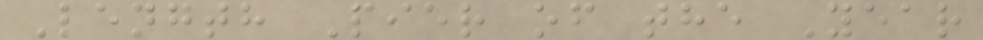Length Pier of the Year
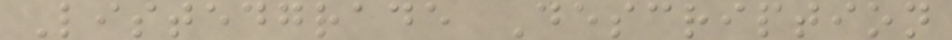Listedgrade Description
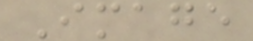Image
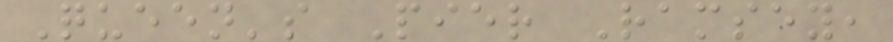Queen's Pier Ramsey,
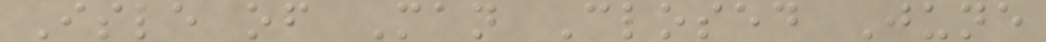Isle of Man Closed June
